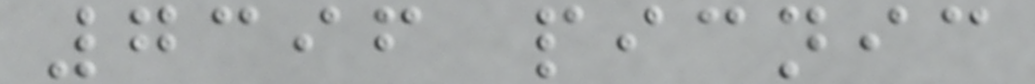7396 picnic
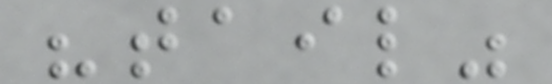"tail"
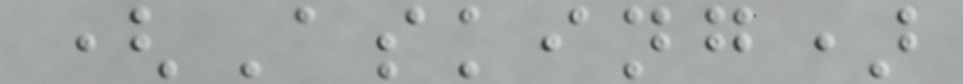(Asking)
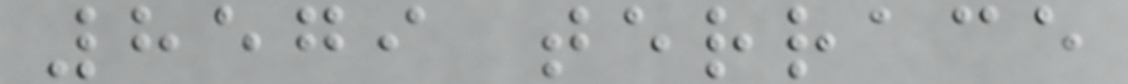8579 terrace
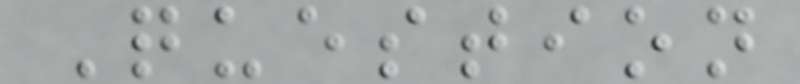Question
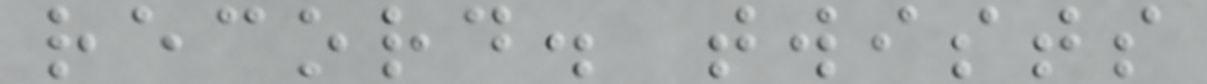record. twists
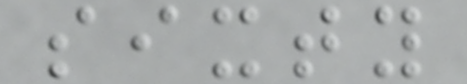sixty
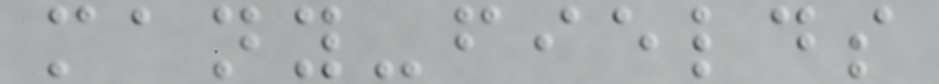many-fields
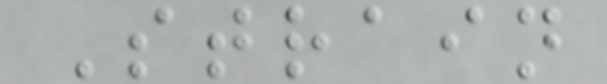Strain
